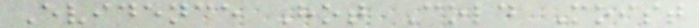Evidence Hot Cold Moist
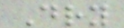Dry
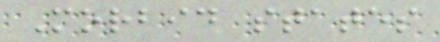Morbid states
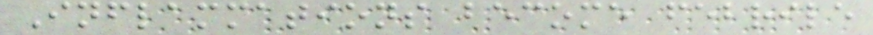Inflammations become febrile
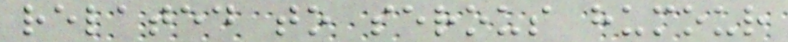related to serous humour
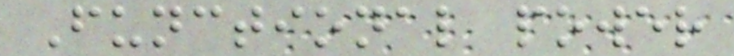Functional power
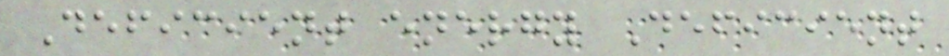Deficient energy Deficient
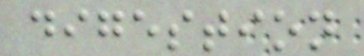digestion
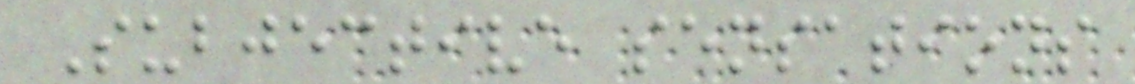Subjective sensations
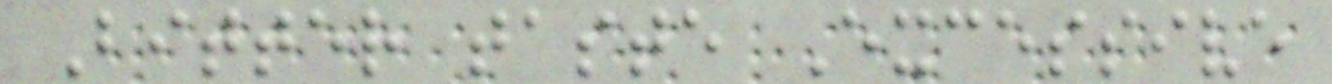Bitter taste Excessive
